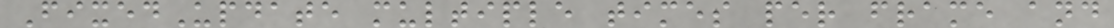FixedUpdate multiple times per frame and
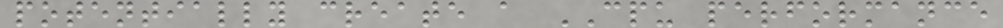potentially create a CPU performance
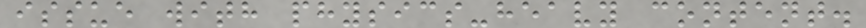issue with physics-heavy content.
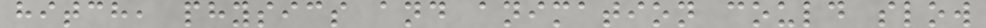hitch, physics and animation could slow
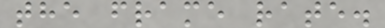the frame rate.
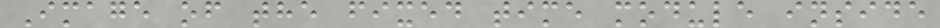Image of the fixed time module inside
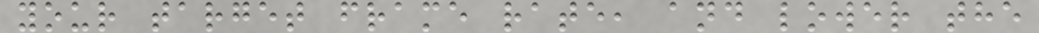your target frame rate, and lower the
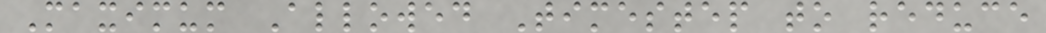Maximum Allowed Timestep to reduce
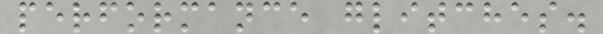performance glitches.
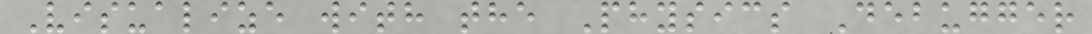Visualize with the Physics Debugger
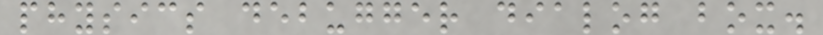physics debugger dialog box.
